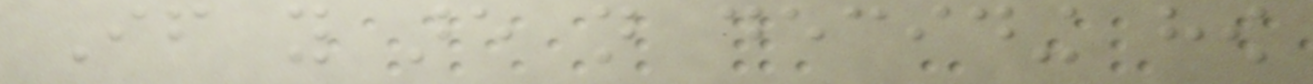If you are not deciding how
